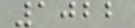1022
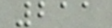211
